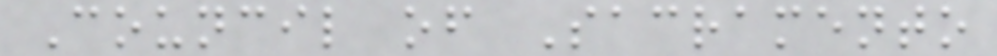Council of Sacramento
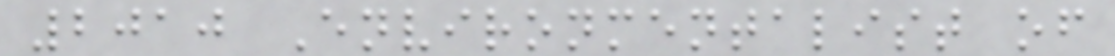2010 Environmentalist of
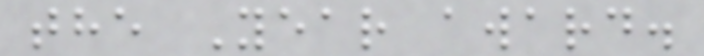the Year award.
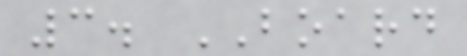3. BOARD
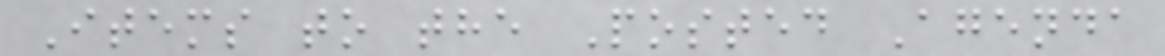Items to the Posted Agenda
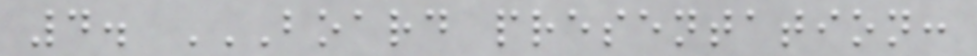4. BOARD PRESENTATION:
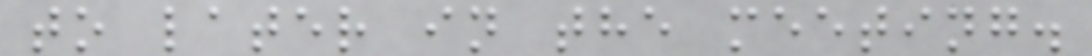to later in the meeting.
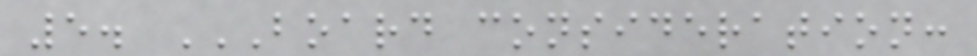5. BOARD CONSIDERATION:
